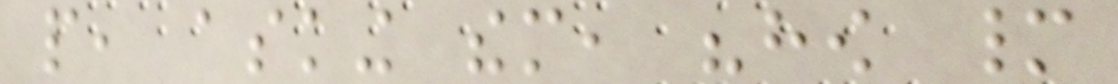people, asking them, "how many
